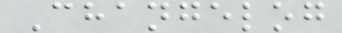Changelog
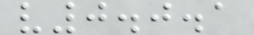v0.0.1
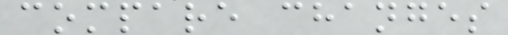compare changes
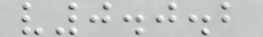v0.0.2
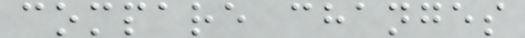compare changes
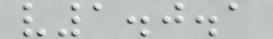v1.0.1
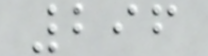296
